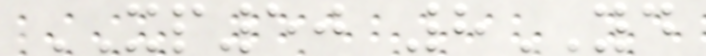XP50 8YD
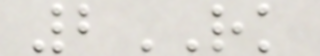2RK
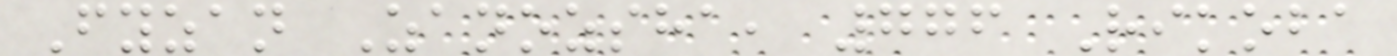Fyzan Zanozsha, 776 Rikoba
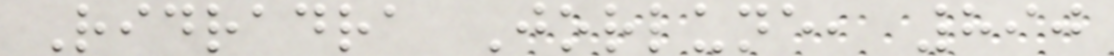Ridradra Jorlune, 890
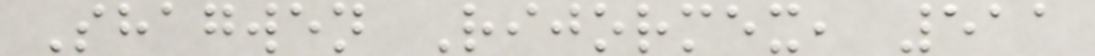Shagwen Rijormex, 511
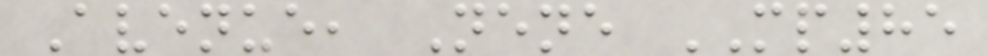Avenue, Nene MP85
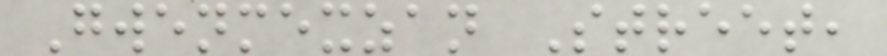Gwenmexzan Street,
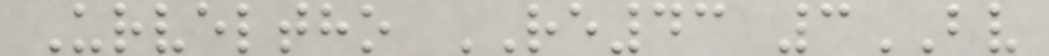Urveltho RE43 3BV
